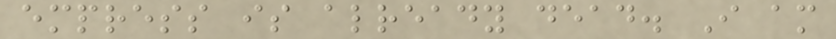empress is already dead. I am
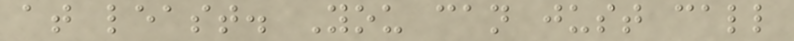at least. You can just call
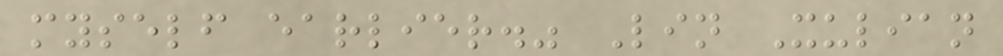myself earlier." Lin Xulian
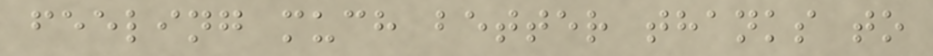feeling much better thanks to
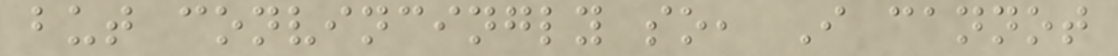but convincingly so, I cannot
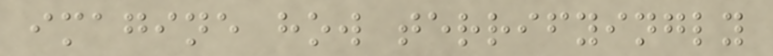imagine how terrifyingly
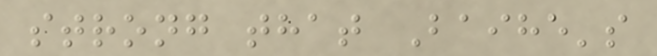strong that Baihe's
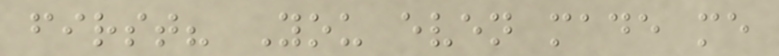first? You even made me
